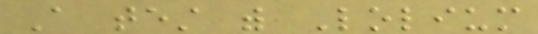A test with Lolium
